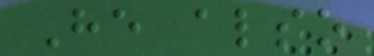He also
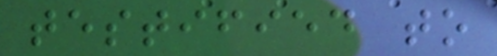testified to
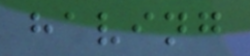having
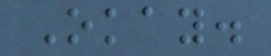Okay.
